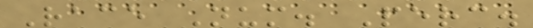Race Num. Perc.
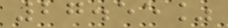27.55%
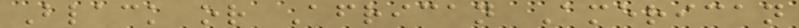Black or African American
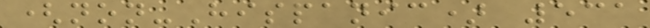(non-Hispanic) 531
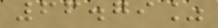66.79%
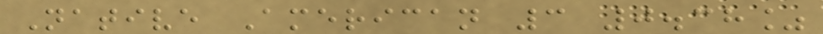Native American 3 0.38%
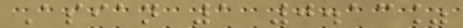Asian 1 0.13%
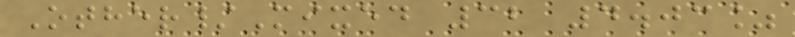Other/Mixed 32 4.03%
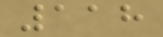118
